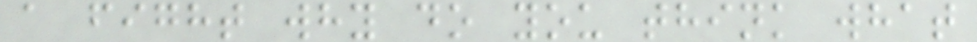a fight why do you think what
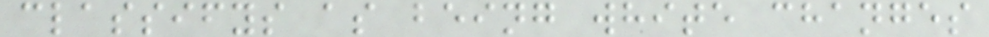classifys as being white changes
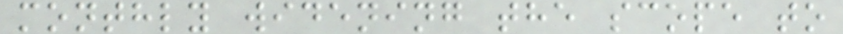monthly widening the scope to
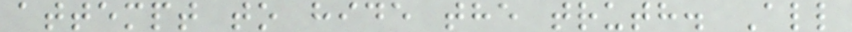attempt to hide the truth. All
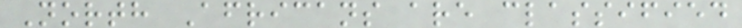North Africans are classified
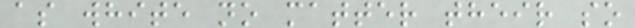as white no matter their so
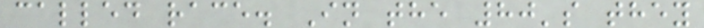called race. In the 80's they
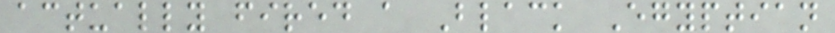actually fired a Black Egyptian
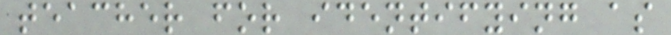teacher for identifying as
